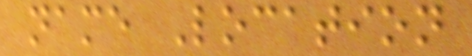name Location
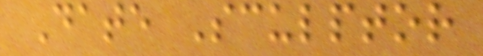Date Sculptor
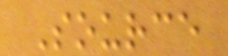Source
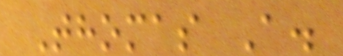Thomas A.
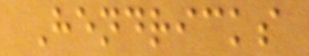Hendricks
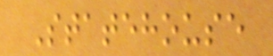Statehouse
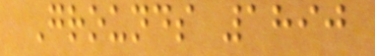Grounds 1890
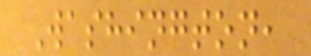Washington,
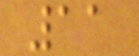11
